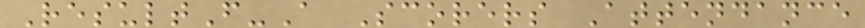ResultF-A Scorers Attendance
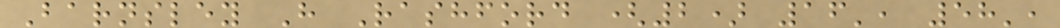Barnsley H Rashford (2) 16', 58',
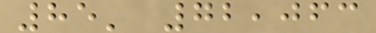85' 72,063
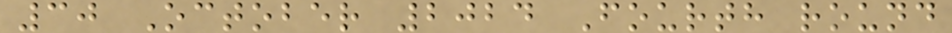30 October 2024 Fourth round
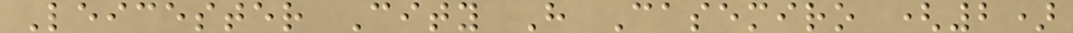Leicester City H Casemiro (2)
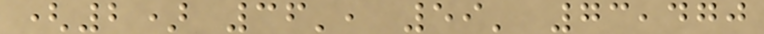(2) 36', 59' 73,470
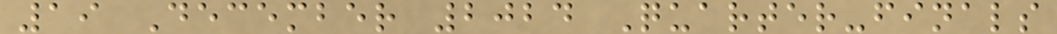19 December 2024 Quarter-finals
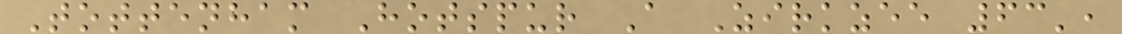Tottenham Hotspur A Zirkzee 63',
